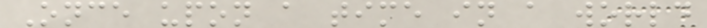Once upon a time in a world
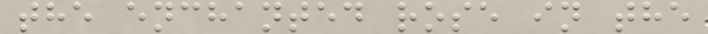the enchanted rose in the
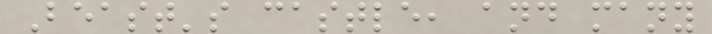Beast's castle, and many
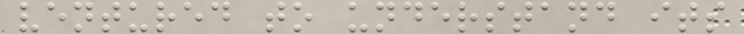ventured to understand its
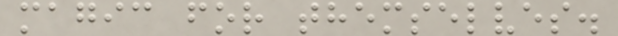magic for themselves.
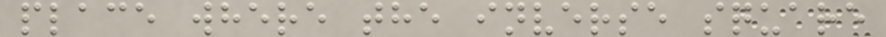place where the inverse square
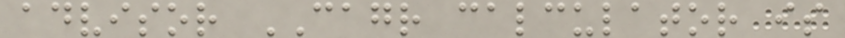advisor CAGR calculator is
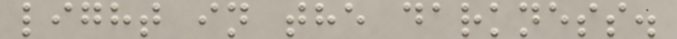light in the darkness.
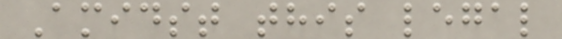Amidst this legal
